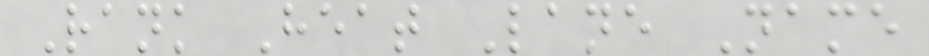Rank Heat Lane Name
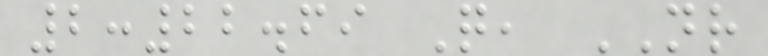2:22.69 Q, NR
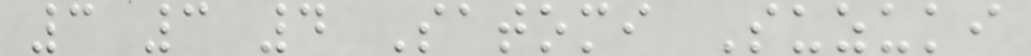3 3 4 Satomi Suzuki
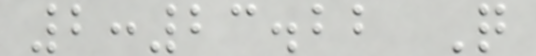2:23.22 Q
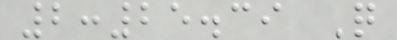2:25.39 Q
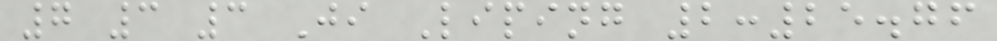7 3 3 Ji Liping 2:25.76
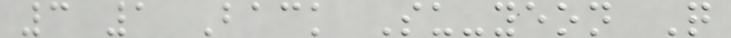3 1 Back Su-yeon Q
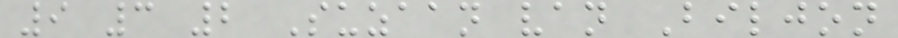9 3 2 Suzaan van Biljon
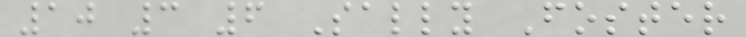10 3 6 Sally Foster
